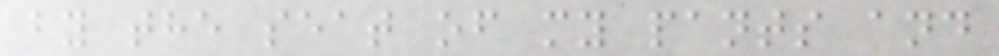by the seat of my pants and
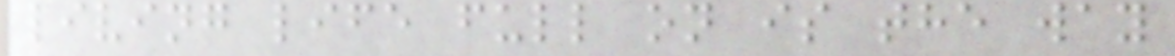living life full on is the way
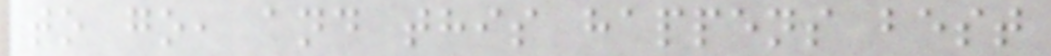to go, and this happens best
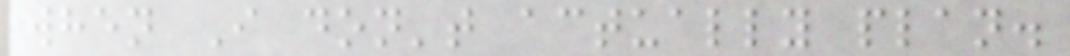when I don't actually plan.
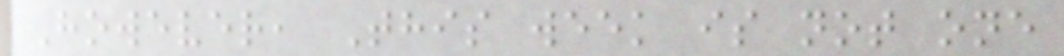However, This week is not one
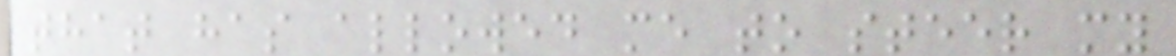that has allowed me to steer my
